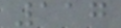117
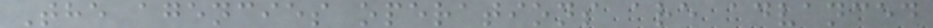The agencies operations are advanced
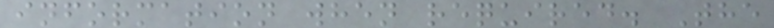information when required. The
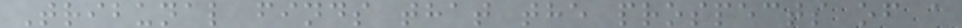Tribunal finds that the prospects of a
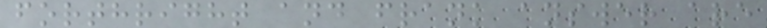forthright and frank answer are
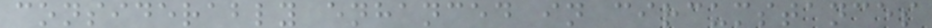considerably enhanced in circumstances
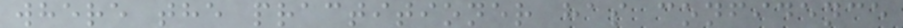where the practitioner has confidence
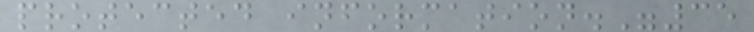protected information."35
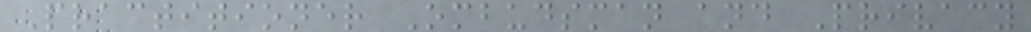Practitioner Ombudsman and Privacy
